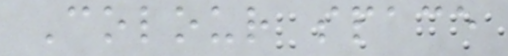Colour space
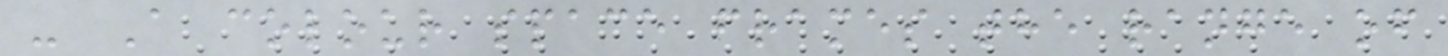- A colour space frames the range of
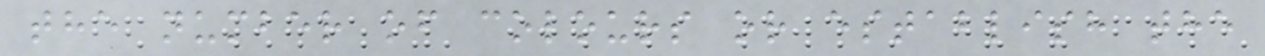the number of colours or establish the
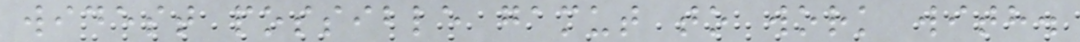widest possible gamut to work with.
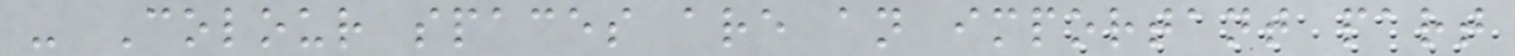- Colour spaces are an important part
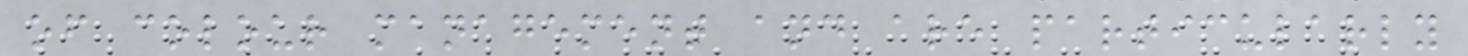of colour management and are particularly
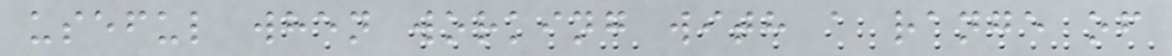useful when working with a range of
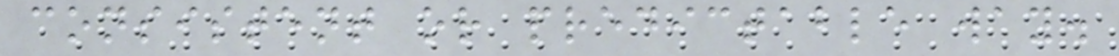consistent or predictable way.
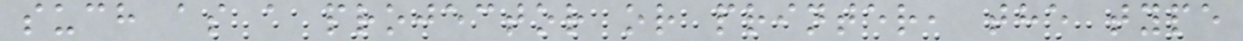such as a projector or printer, the type
